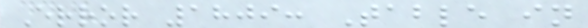Error 1809: Table in
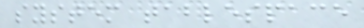system tablespace
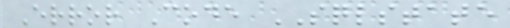Error Code SQLSTATE
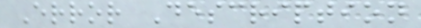Error Description
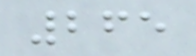265
